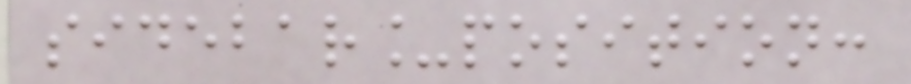sidebar_position:
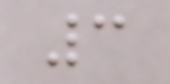3
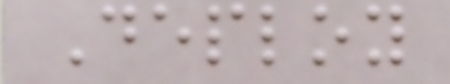Deploy
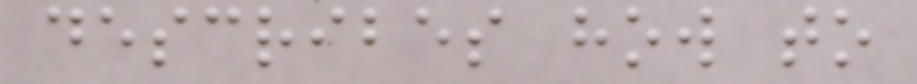describes how to
